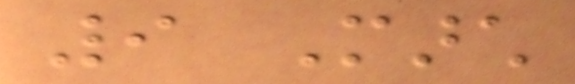9 March
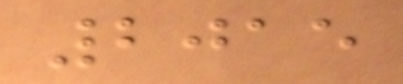2015
